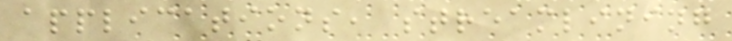applications, streamlining
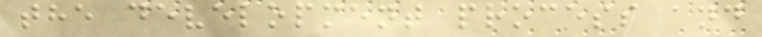the development process and
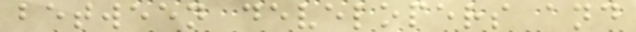between developers and
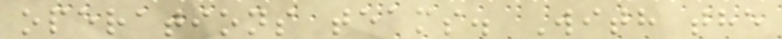operations teams. With the
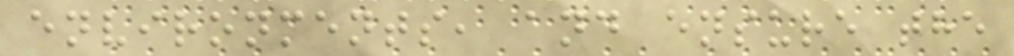environments, and ensure the
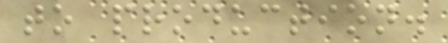to production.
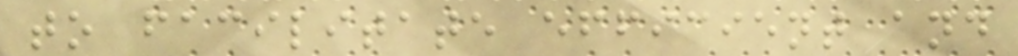to facilitate efficient and
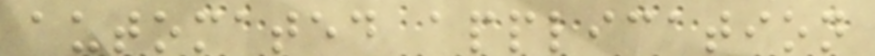automated application
